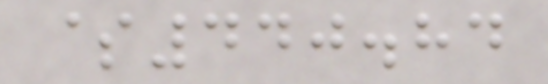$440.84
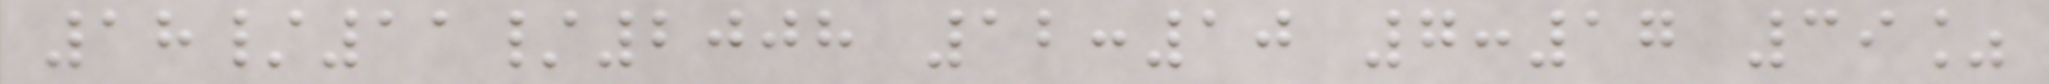18/11/2008 12:10 7:17 39%
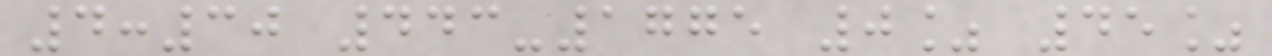4:30 443-1775 0% 45%
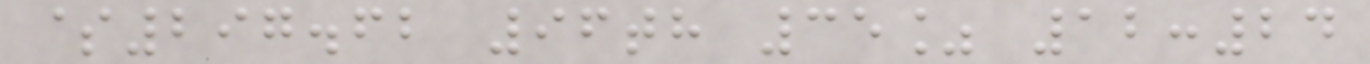$297.62 96th 35% 12:24
